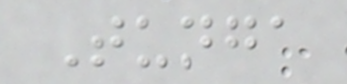Tunga
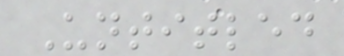Untitled
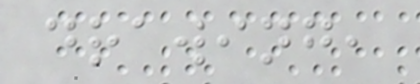drawing,
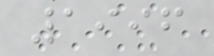1996
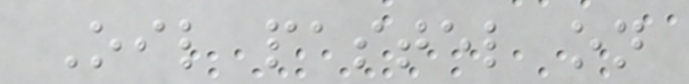Oil pastel on
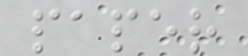paper
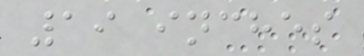19 inches
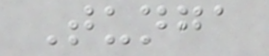Tunga
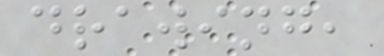drawing,
